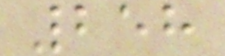258
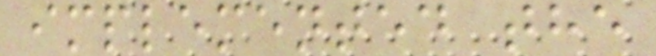implemented the
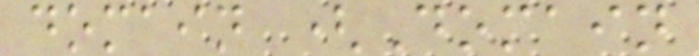domain (Domain
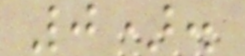0).
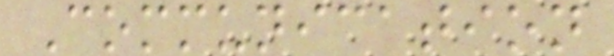Communication
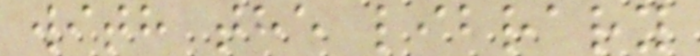with the library
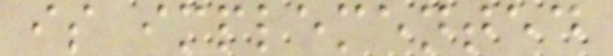is implemented
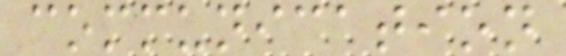communication
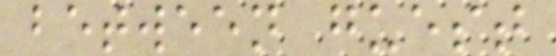between guest
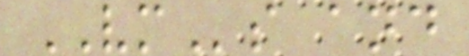VMs and
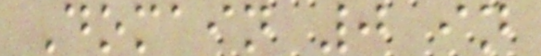Domain 0 in
